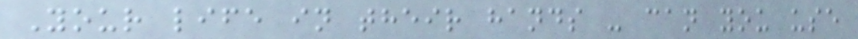Your life in their hands - can you use
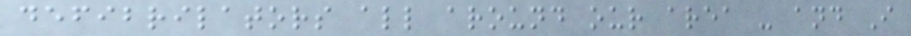defibrilators all around our area - and I
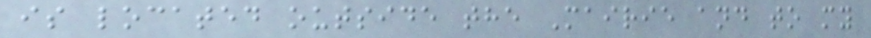is located outside the Mairie and to my
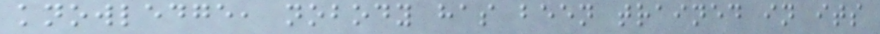knowledge, nobody has been trained in its
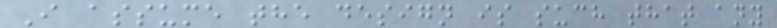I assume the design is such that any
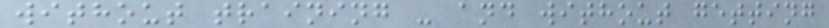without training - and without getting
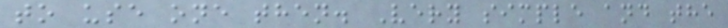to use one then. Very simple and the
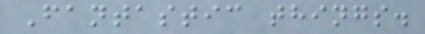Fantastic things.
